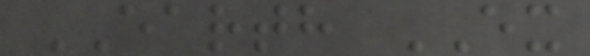EARTH EX
